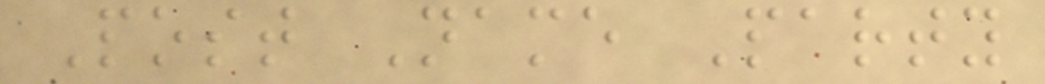Post Name Party
